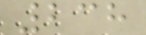238
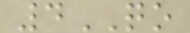4QO
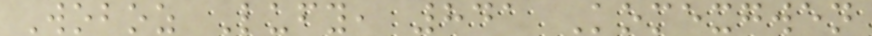Woboz Lufy, 841 Komexgwen
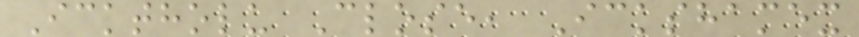Icktholu Close, Ickshamex
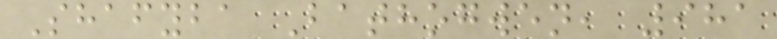Shafyba Bathogwen, 981
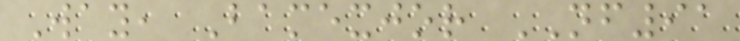Way, Bamexjor NF91
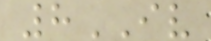8IV
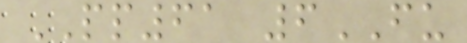PP61 6FU
